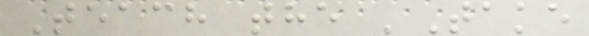Teach the 'Take
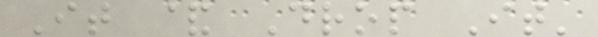It & Drop It'
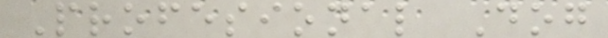Profesional Dog
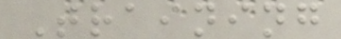Training
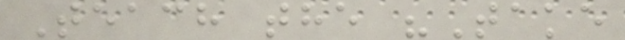Teach the "Take
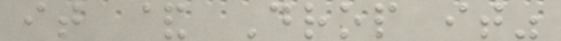it & Drop it"
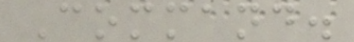Command.
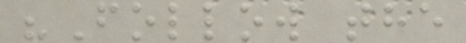"Follow the
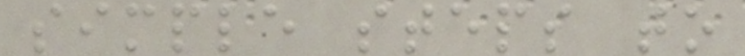simple steps to
